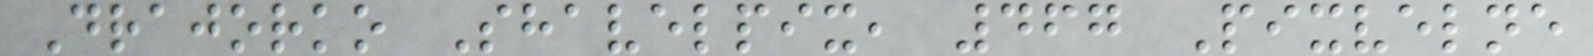Drajorko Shavelpix, 467 Pixvelne
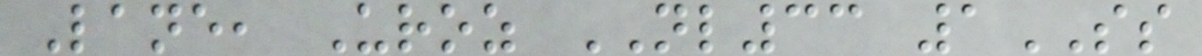Lane, Uroz NL33 1SS
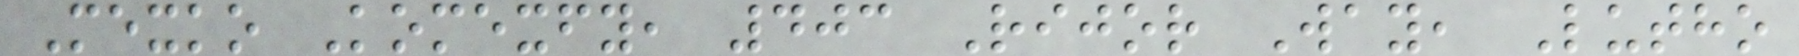Mexko Komexfy, 403 Rijor Way, Lutho
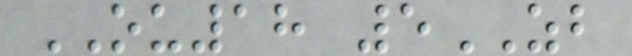OU18 5ZB
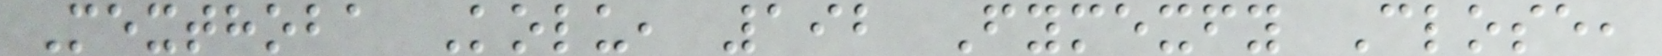Mexthoba Kolu, 192 Fymexfy Close,
